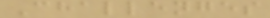Challenges
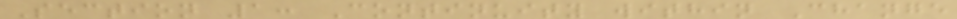Section 1: Continuity within Change
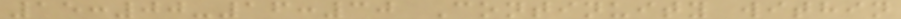15:00-16:30 Continuity within
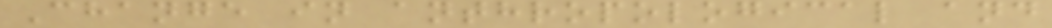Change in anthropological and
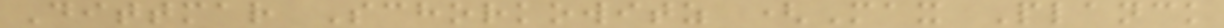Dittmar Schorkowitz (Max Planck
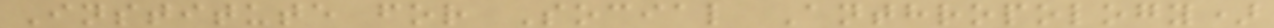Institute for Social Anthropology)
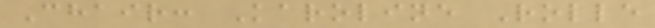Chair: Karoline Rolle
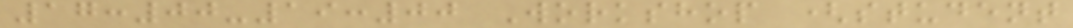17:00-19:00 Workshop (student
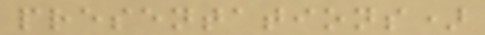presentations)
